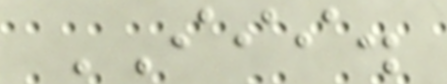III.
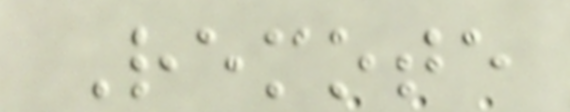Remote
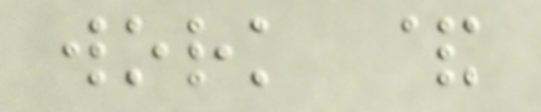work &
